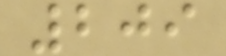209
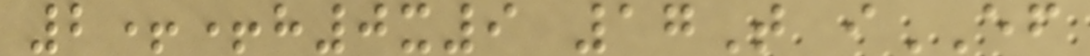2++h0x9 17T iEF
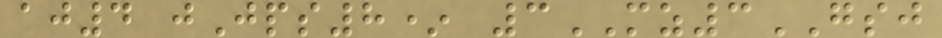aj4 jJps8* 3MZ3GSJ
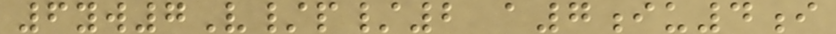6yw7V/p/2 a7iu4i
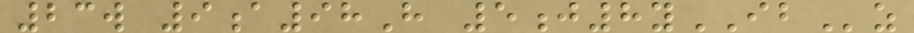23w 9a98H 5j8yIBz
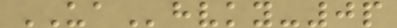UAhvky-0p
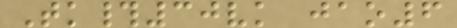Tk#30vk jao6
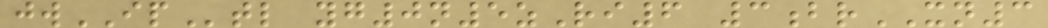jwIPtl yg0n5zRi6 3brXN3
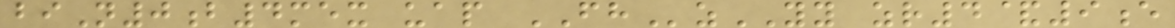biN0b4mex uap FHzYY zr4&9e
